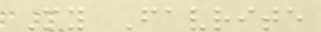My Favrite
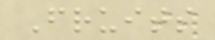Fruits
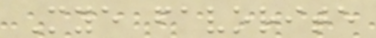Mye favorite
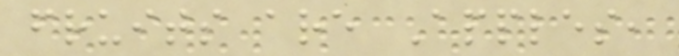fruits are Apples,
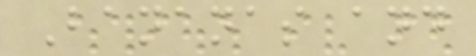Bananas and
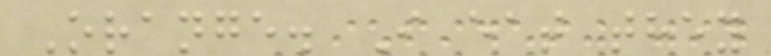Orange. I eat they
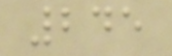245
